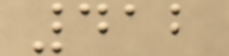412
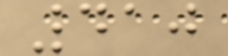410
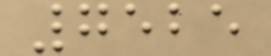7525
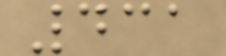431
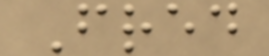Fred
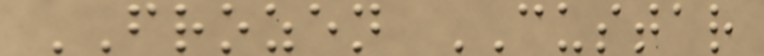FROZEN CUSTAR
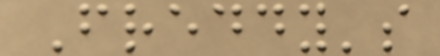Freddy's
